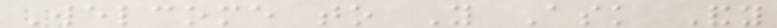Welcome to You Ask Andy
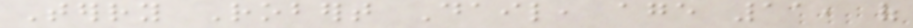Terry Robert Dail, age 11, of
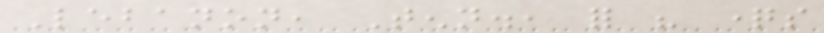Lebanon, Tenn., for his questions
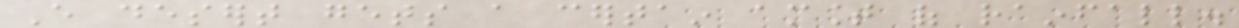Every desert gets a certain amount of rainfall.
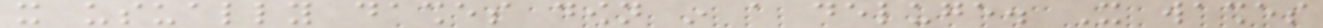it usually dashes down in a deluge. It washes
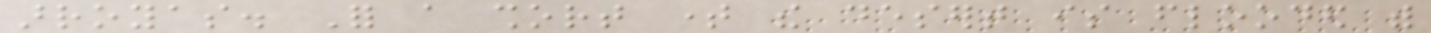arroyas. For a short time the desert is flooded with
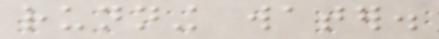running water.
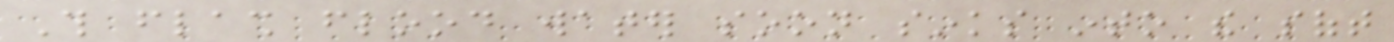This flash flood water soon sinks into the soft
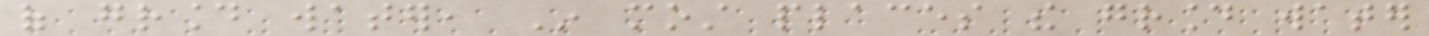of ground water, In most places the ground water
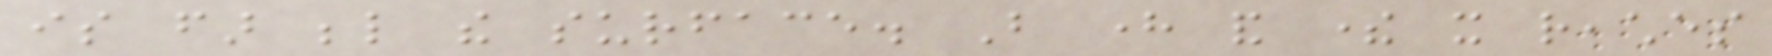is far below the surface. But here and there it reaches
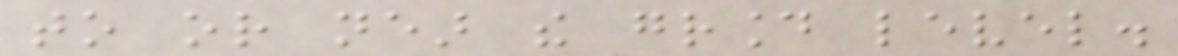to or near the ground level.
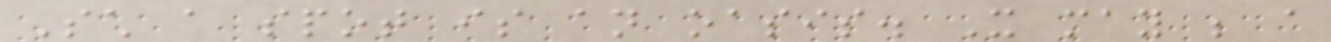Such a spot is an oasis. It may be a
